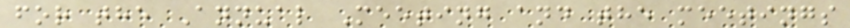for the Annual Meeting and the meetings
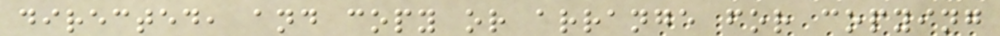directed, and copy or arrange for copying
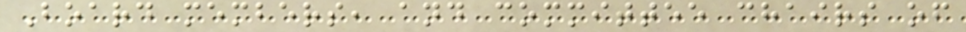Board members, and committee chairs of
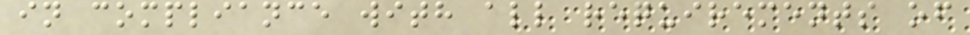in compliance with all requirements of
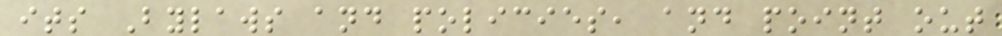its Bylaws and policies, and point out
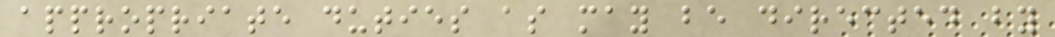appropriate duties as may be directed by
